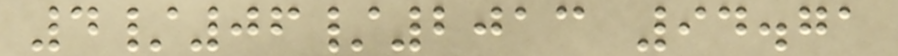4/06/2013 94.71
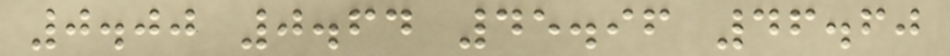0.00 0.64 45.96 46.60
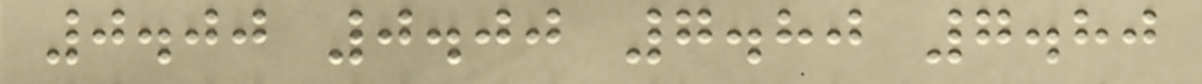0.00 0.00 7.80 7.80
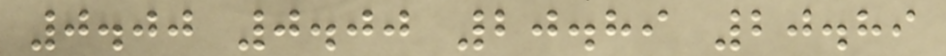0.00 0.00 20.89 20.89
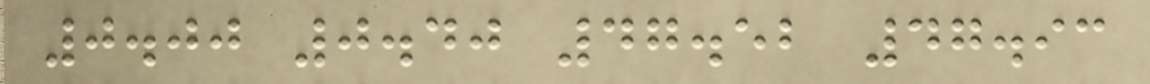0.00 0.40 47.52 47.93
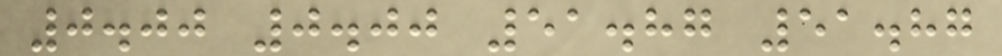0.00 0.00 51.87 51.87
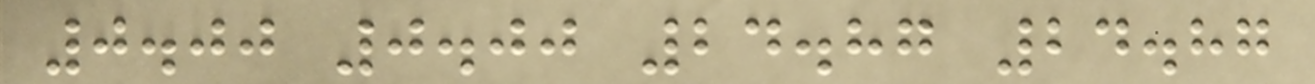0.00 0.00 24.87 24.87
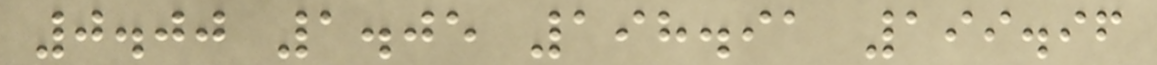0.00 1.05 198.91 199.96
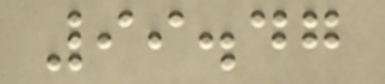99.47
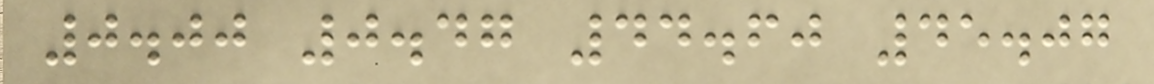0.00 0.47 44.60 45.07
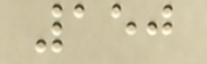150
